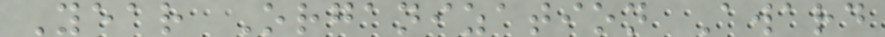Year Organization Award
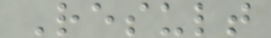Result
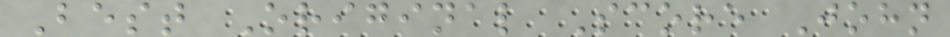Best Original Score John
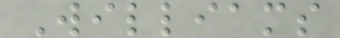Williams
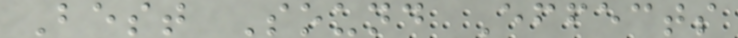Best Sound Effects
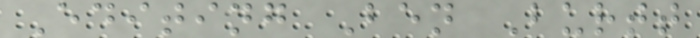Editing Ben Burtt
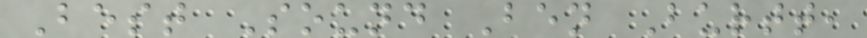Best Sound Ben Burtt,
